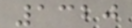1320
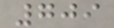709
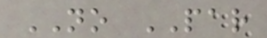NO PAR
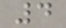4
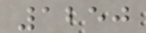1250
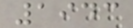1943
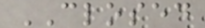CLOSED
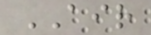AIR
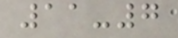11-7
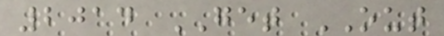2014 GET OUT
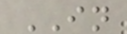IN
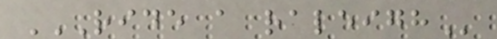RIDE A RALEIGH
